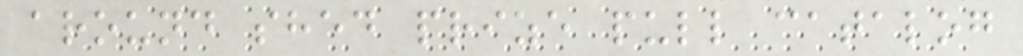around shed prize pull catalog
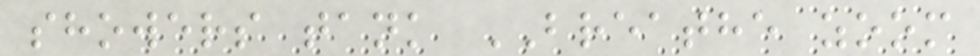showers tank BREATHE zoom
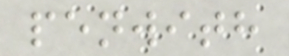penwith
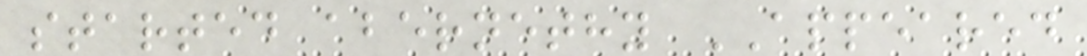started abernethy APPEARED
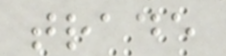trade
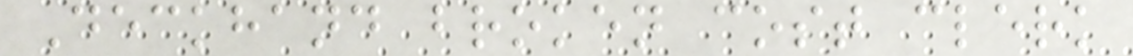Deckhand broken cost clerk
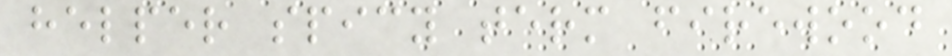helper spicy term firewood
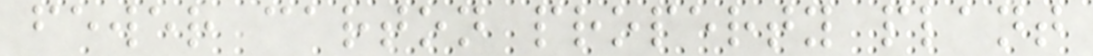fewer carton property plant
